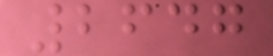2647
